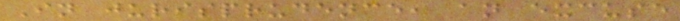In jurisprudence, an excuse
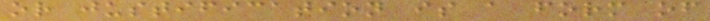or justification is a form of
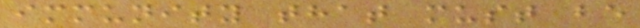immunity that must be
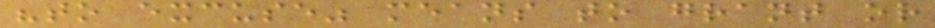"to excuse" means to grant or
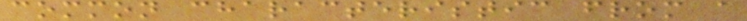common characteristic from a
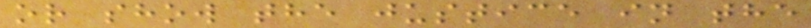or show the justice in the
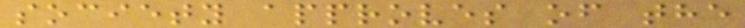society approves of the
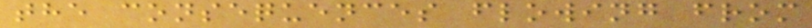the consequences flowing from
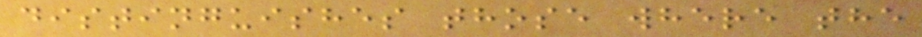distinguishes those where the
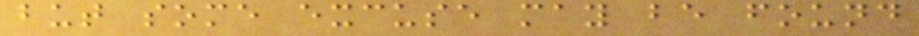but some excuse may be found
